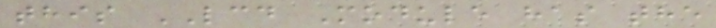this LCD Module has the
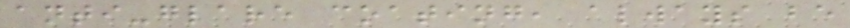anti-glare coating, always be
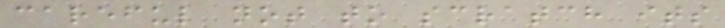careful not to scratch its
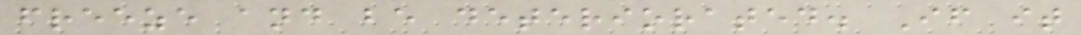freeze and be deteriorated. If it
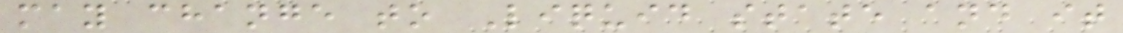may change to Liquid state and it
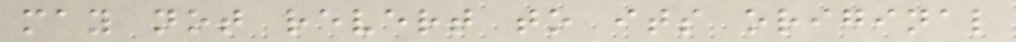may not revert to its original
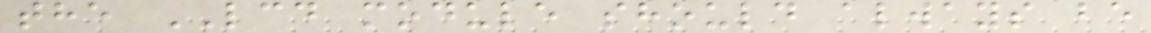the LCD module should always be
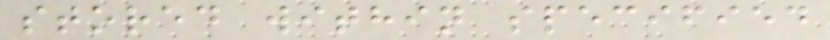stored within specified
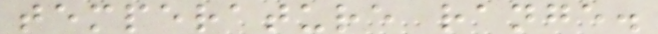temperature range.
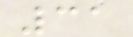31
